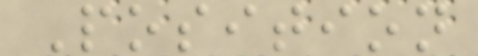Position
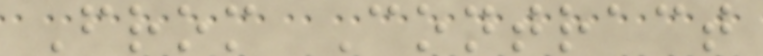From Contract
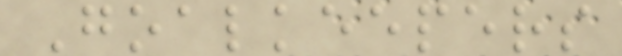Goalkeepers
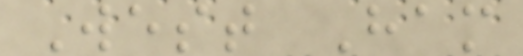West Ham
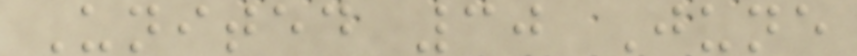United 30 June
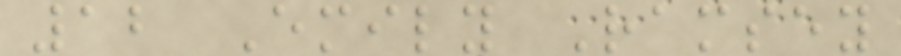12 Emily Ramsey
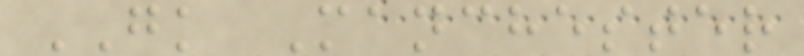GK Manchester
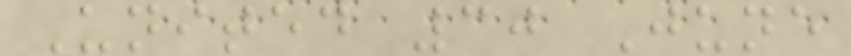United 30 June
